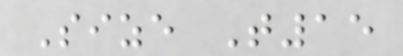Size T15
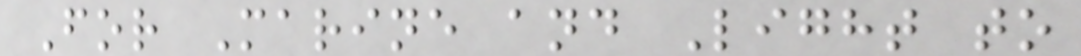For Marine and Light to
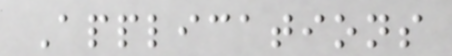Applications
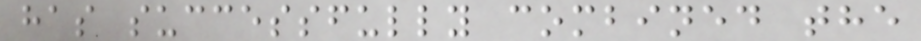has successfully combined the
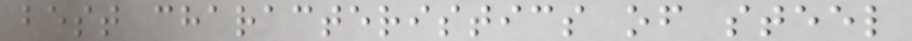best characteristics of steel
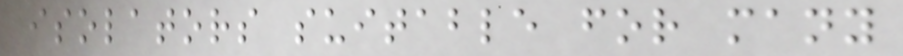isolators suitable for many
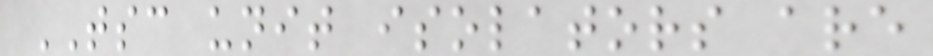TSC unit isolators are
